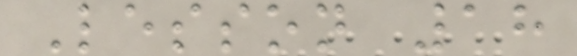Lesson 18
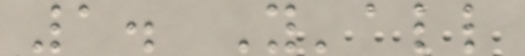1. Y'all
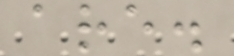are.
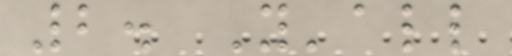2. Y'all
